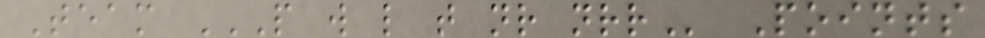Team P W L T NR NRR Points
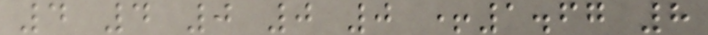4 4 0 0 0 +1.67 8
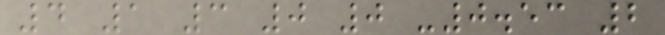4 1 3 0 0 -0.53 2
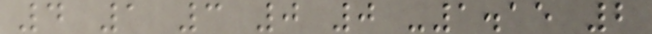4 1 3 0 0 -1.15 2
